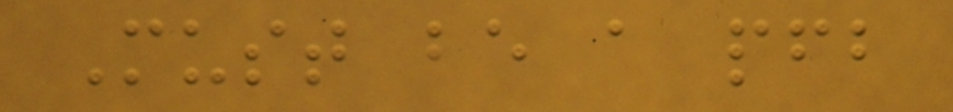Must be a pfb
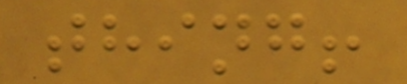thing!
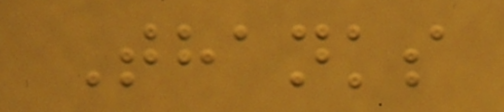Thanks
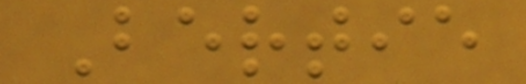Bertie
